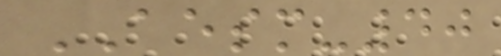AESM-40
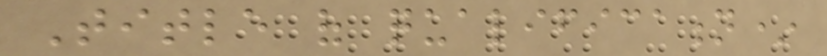Title of qualification*
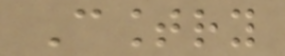Country
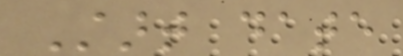Start date
